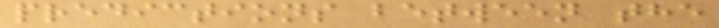predictions between the
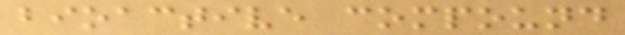bioactive compound
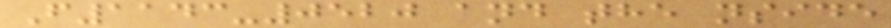F1143-0520 and the nside
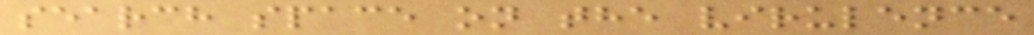search space on the virulence
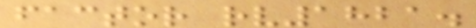factor rv1821.
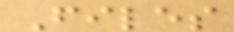Files
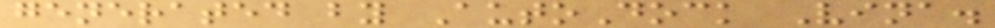generated by AutoDock Vina.
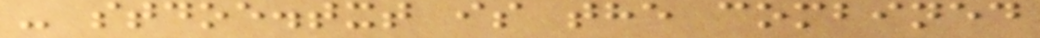- stdoe.txt is the combined
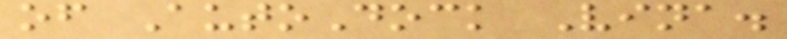of AutoDock Vina.
